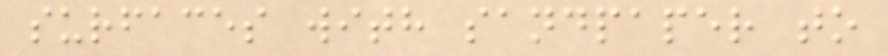surfaces with sandpaper to
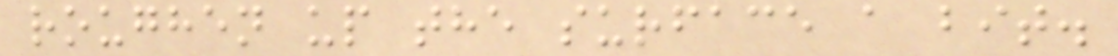roughen up the surface a bit.
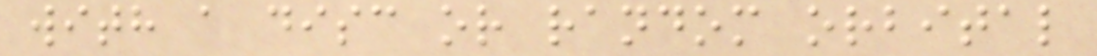with a disc or random orbital
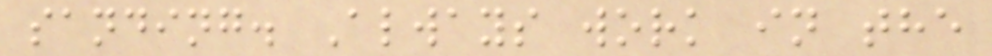sanding. Always work in the
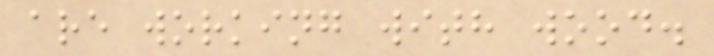are working with wood.
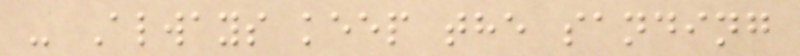- Always keep the sanding
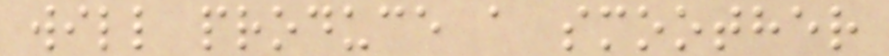will produce a smoother
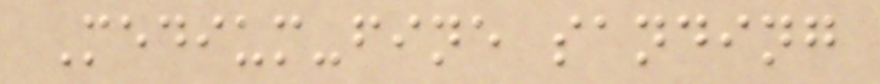Medium-fine sanding
